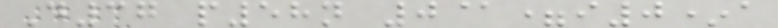D37 p58n 0@=i0*a
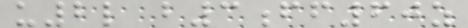u2l b3ff60z
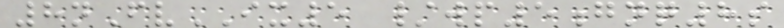8nFvIX5 /wp5gnq8s
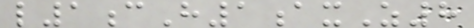l1cH1axZ8
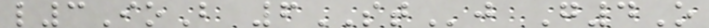l3IoB 6STj G4O
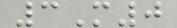3M0
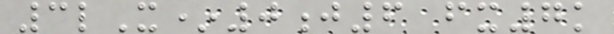3lX*0j6 fx7k
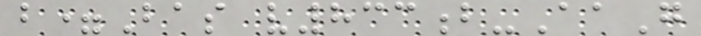b=Bas v833b-AaG
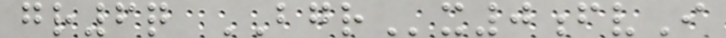gr6q BGRx0fvI
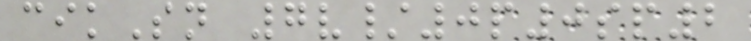cikSn 7v/0p0sp2
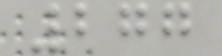277
